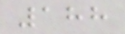188
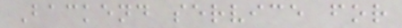Backend service for
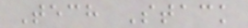Tech Stack
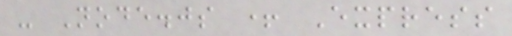- Node.js + Express
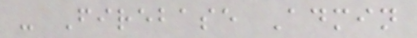- Firebase Admin
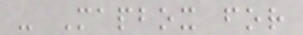- Mapbox for
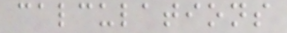calculations
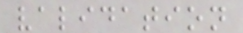validation
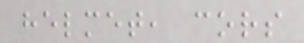helmet, cors
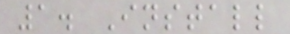1. Install
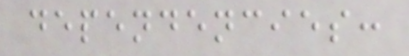dependencies:
